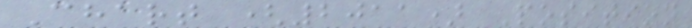Chart (2011) Position
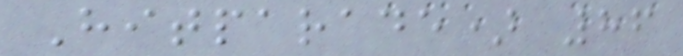Hitparade) 86
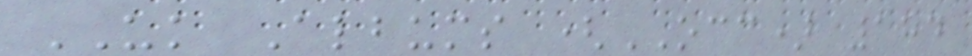UK Albums (OCC) 184
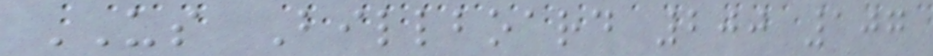US Billboard 200 107
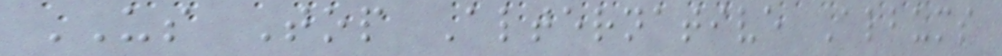US Top Alternative Albums
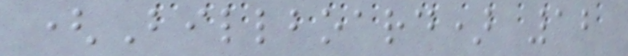(Billboard) 12
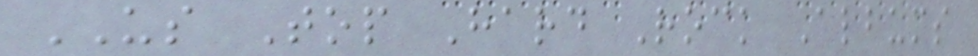US Top Hard Rock Albums
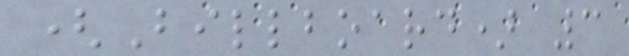(Billboard) 3
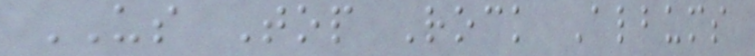US Top Rock Albums
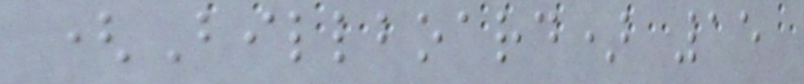(Billboard) 15
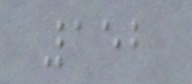152
